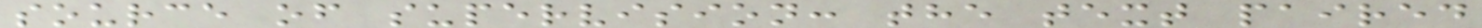source of supervision: the text paired
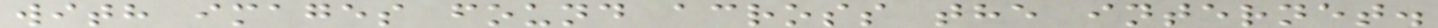with images found across the internet.
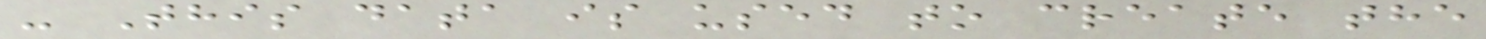- This data is used to create the
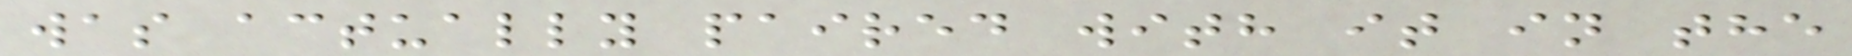was actually paired with it in the
